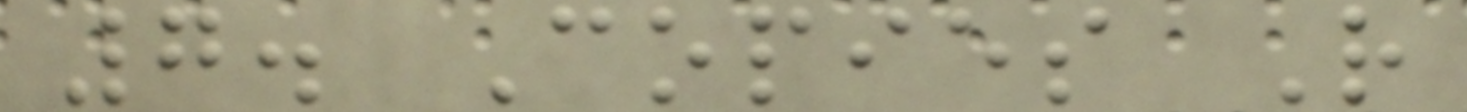7. Copies R
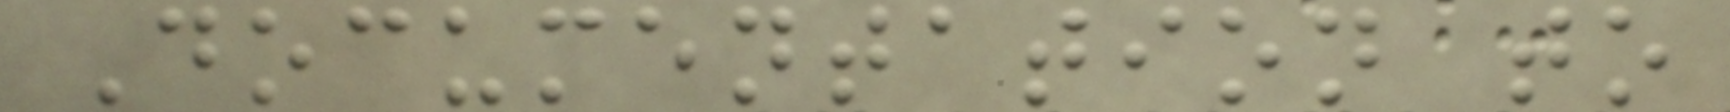Documentation to
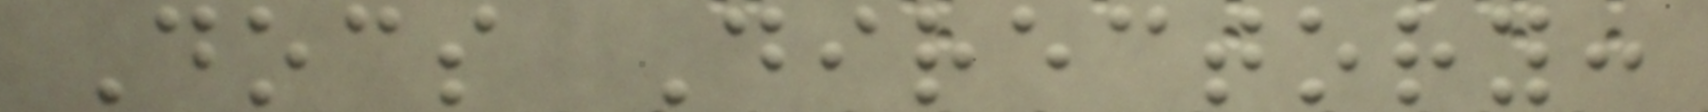Docs Directory:
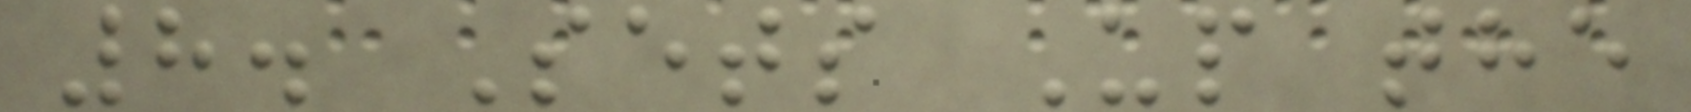8. Sets Up the
